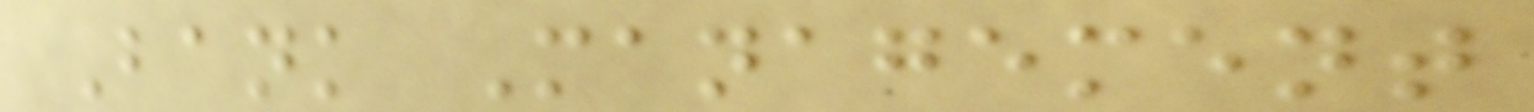Bank Management
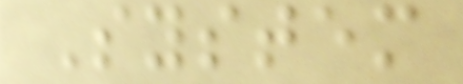System
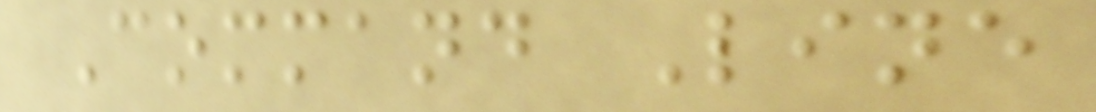Command Line
